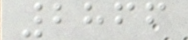2866
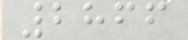2866
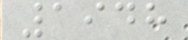1948
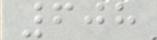608
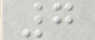7
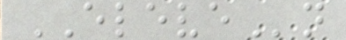ELEVEn
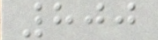800
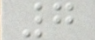7
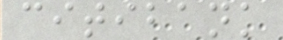citibank
